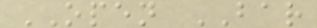OPEN BAR
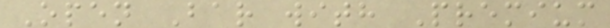Open Bar with Premium
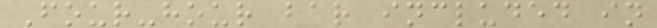Four-hour bar included in
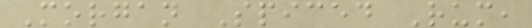Morgan Spiced Rum,
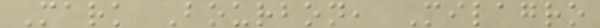Mark Bourbon, Milagro
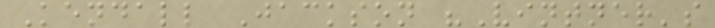Kendall Jackson "Vintner's
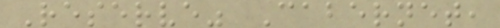Reserve" Cabernet,
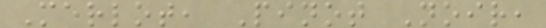Merlot, Pinot Noir,
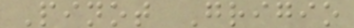Pinot Grigio
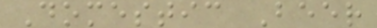Domestic Beer
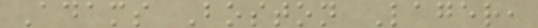Adams Boston Lager,
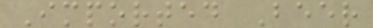Imported Beer
